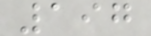197
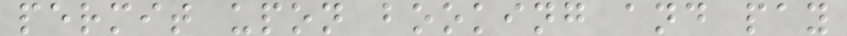permit upon booking and pay
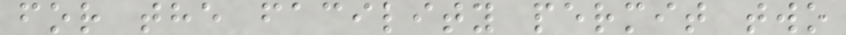for the facility permit two
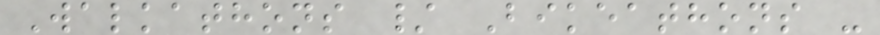Walkathons / Bikeathons -
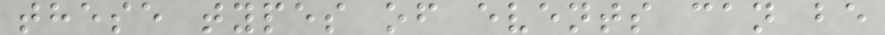these types of events can be
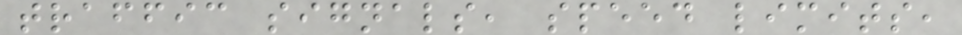traffic signals, speed limits,
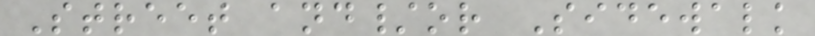Street and/or Sidewalk
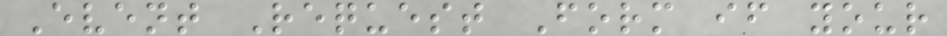Event Request Form if your
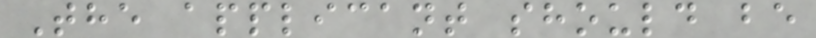The applicant should be
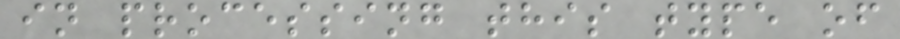in processing this type of
